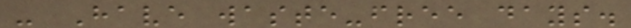- Have waste-free days.
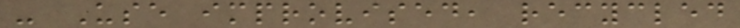- Use improvised, recycled
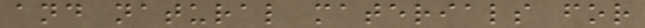and natural materials for
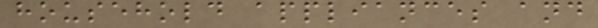household appliances and
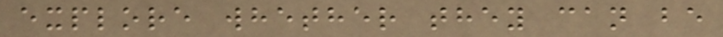explore whether they can be
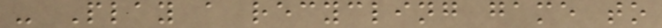- Play a recycling game to
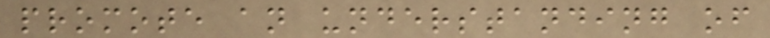promote an understanding of
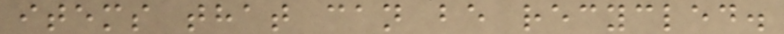items that can be recycled.
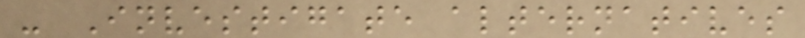- Investigate alternatives
